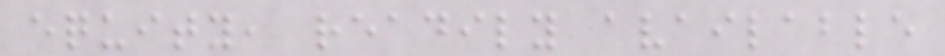equity, readily available
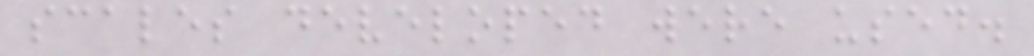scales developed were used.
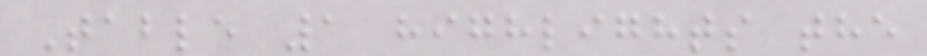Table 1 highlights the
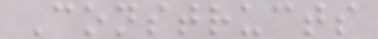Constructs
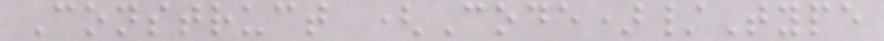Construct (Code)/Type
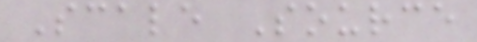Scale Source
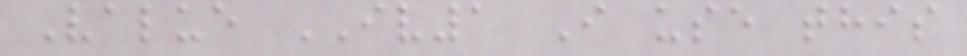Value IV1 I use this
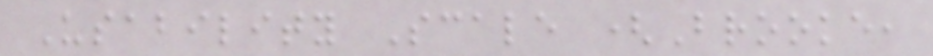Usability Scale (Brooke,
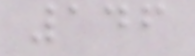146
